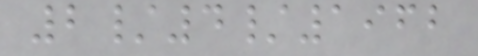2/4/1962
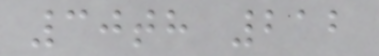30th 212
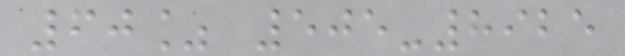60% 505-8925
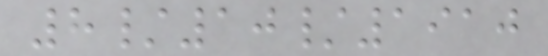8/10/1910
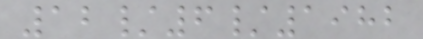12/6/1982
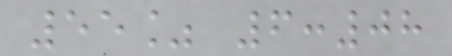55% 6:08
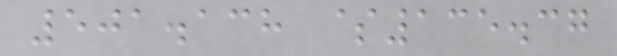501.138 $135.37
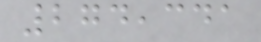274,341
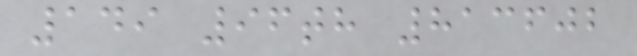149 96th 813602
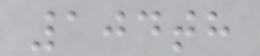104th
